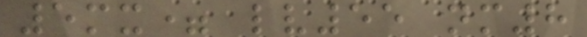5mx= lv55 nm8
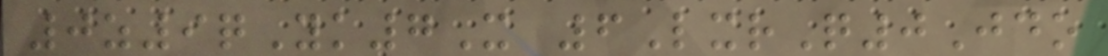0z9qYk7X 6LxrQ0Jdo
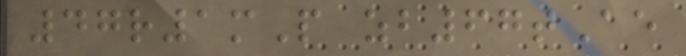47r1mP zb67tAe
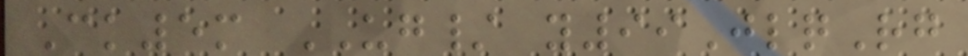Ck5m UG/ y99JlqRg
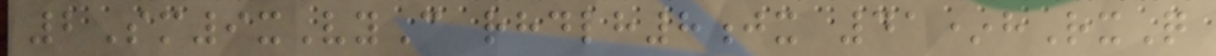2Sm9xVyC rhdlh8jx 41*hRxQ
